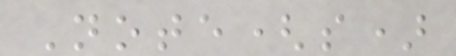Note(s)
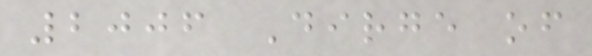2006 Dirge of
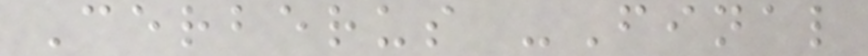Cerberus -Final
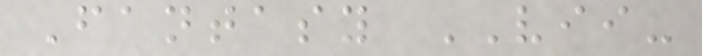Fantasy VII-
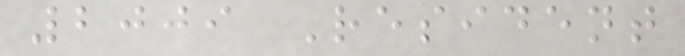2009 Resident
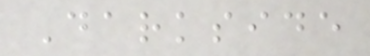Darkside
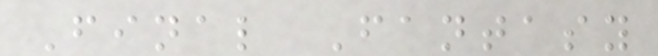Final Fantasy
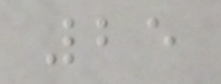25
